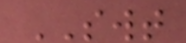SWT
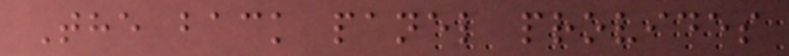The back panel provides
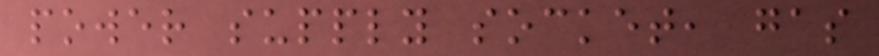power supply socket, gas
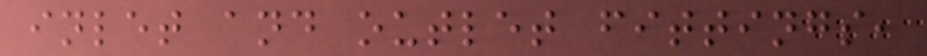inlet and outlet fittings,
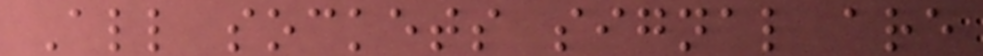All sockets signal are
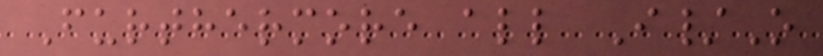Furthermore all I/O
